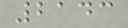2143
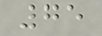75
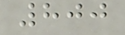800
